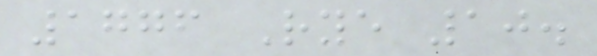1776 Rye 10.
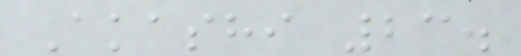Akashi 23.
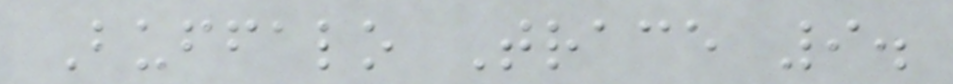Buffalo Trace 9.
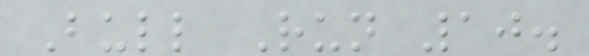Bull Run 10.
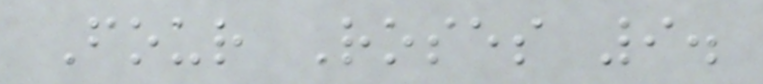Four Roses 9.
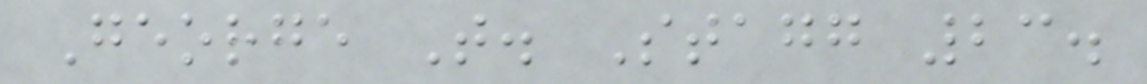George T. Stagg 23.
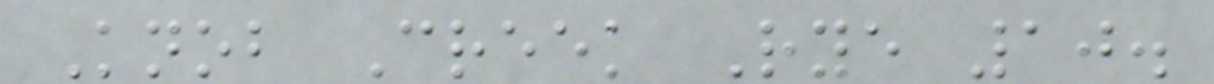Knob Creek Rye 10.
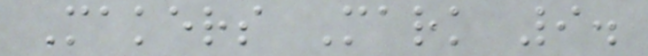Makers Mark 9.
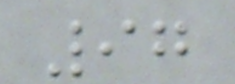97
